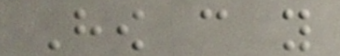How can you
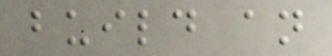build an
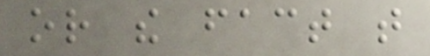or the fact that
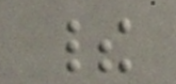their
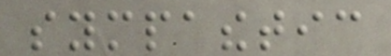sympathetic
